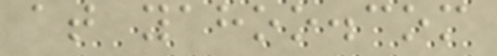at yahoo.com
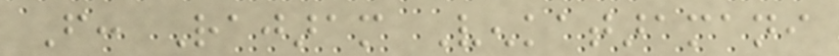From: Rajaram Venkataramani
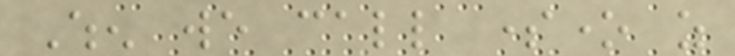When we call someone as
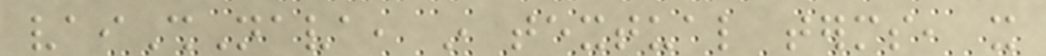vaiShNava, in textual terms, it
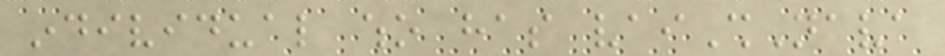individual who has vaiShNava
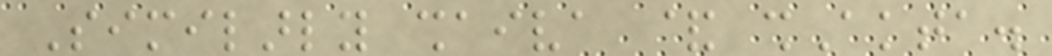Similarly shaiva & shAkta.
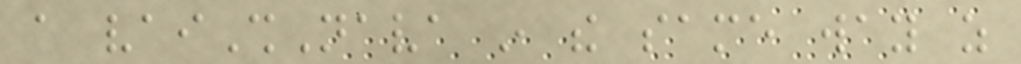a vaiShNava in the same way as
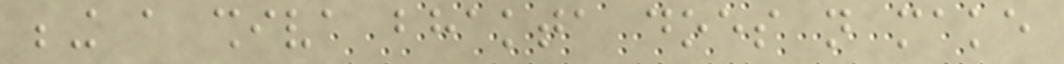being a shiva bhakta does not make
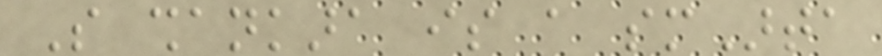So shankara is a smArta
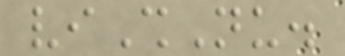viShNu.
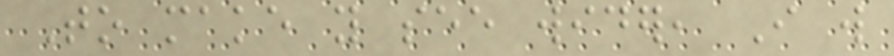To make you see wider, I will
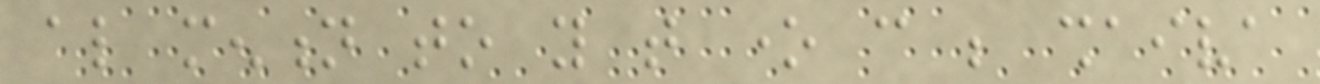also mention to you that one can be shaiva
